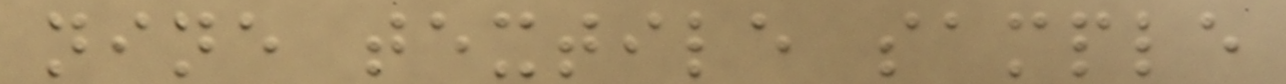nine textile sample
